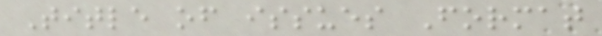Title of issues Format
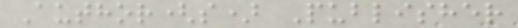Author(s) Publisher
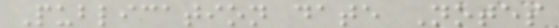Publication date Notes
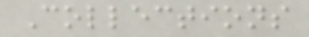Collections
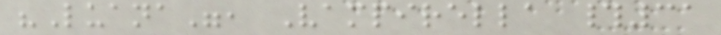"Luana", Vampirella #31
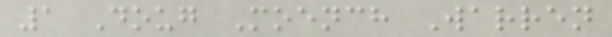1 Doug Moench Warren
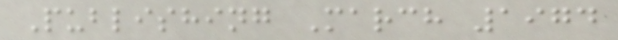Publishing March 1974
